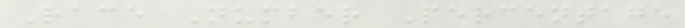Race Number Percentage
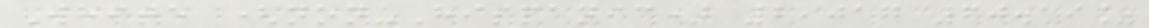White (non-Hispanic) 2,017 60.19%
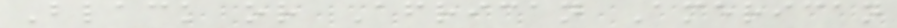Black or African American
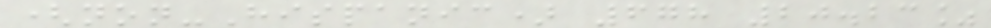(non-Hispanic) 678 20.23%
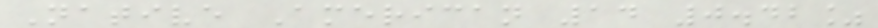Native American 14 0.42%
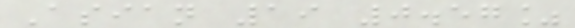Asian 19 0.57%
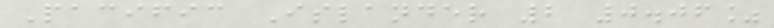Pacific Islander 2 0.06%
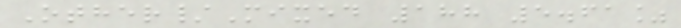Other/Mixed 188 5.61%
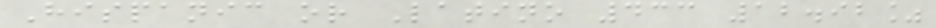Hispanic or Latino 433 12.92%
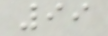99
